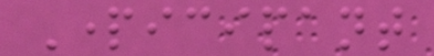Participant
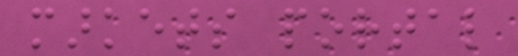markets portal
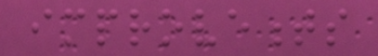improvements
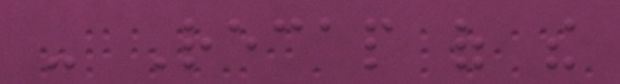- Recap of the
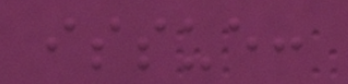issue:
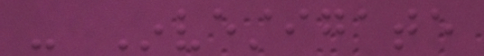- Investigate
